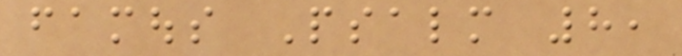famous Psalm 8,
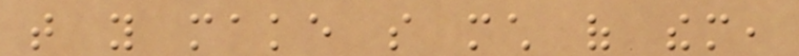that you make so much of them,
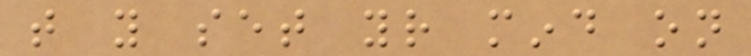that you set your mind on
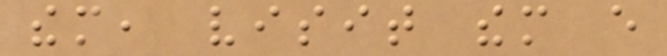them, visit them every
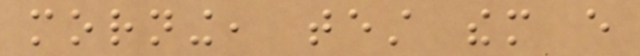morning, test them every
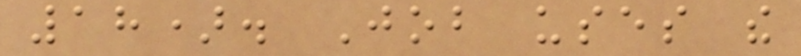18). Job uses the
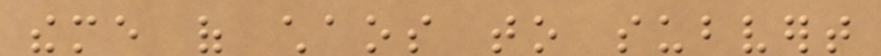theme of chaos to subvert
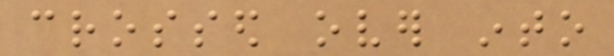crossed over into
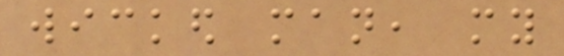wicked man, my
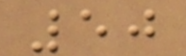50
